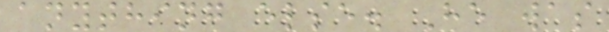anything else. He was
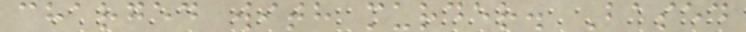charged with murder. Based
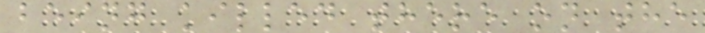being killed there on the
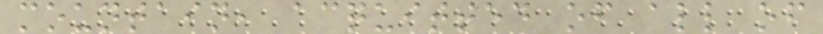mountain, acquitted of all of
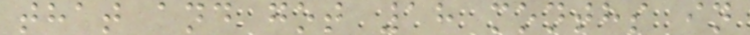that and got 18 months in
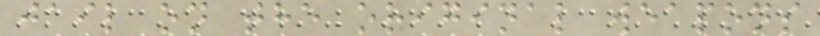jail on the original weapons
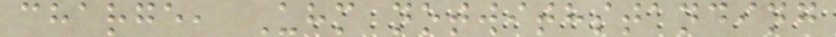charge, Uhm notwithstanding
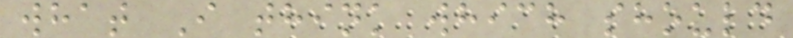what I think which should
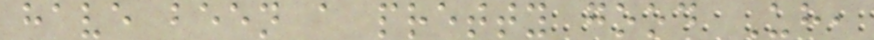have been a pretty good Uh,
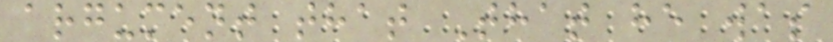argument that That he was
